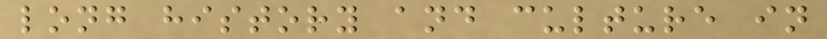long history and culture in
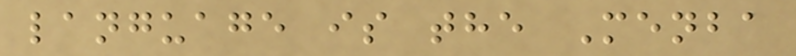language is the Menba
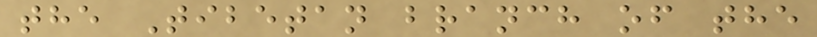the Tibetan branch of the
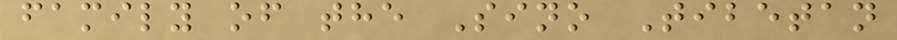family of the Sino Tibetan
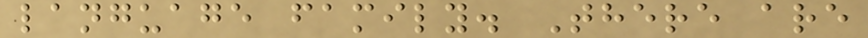language family. There are
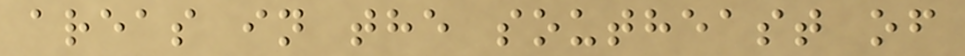areas in the southeast of
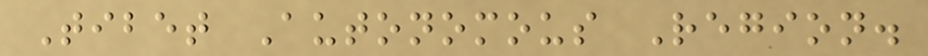Tibet Autonomous Region.
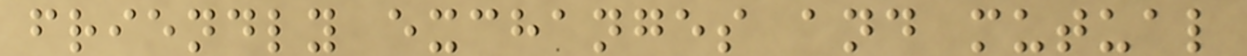friendly exchanges and mutual
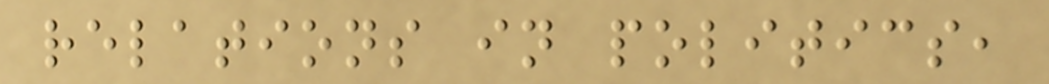relations in politics,
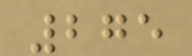275
